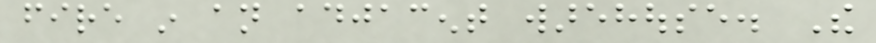fire in an adjacent warehouse. The
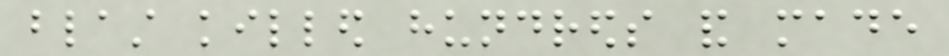blast killed hundreds and made
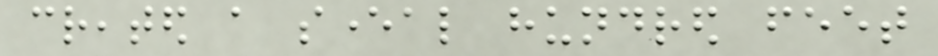created a several hundred feet
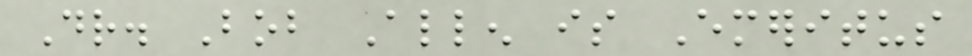Dr. Bob Allen is Emeritus
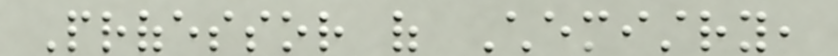Professor of Chemistry,
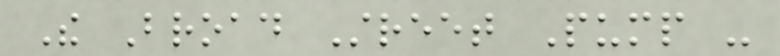The Broad Street Pump -
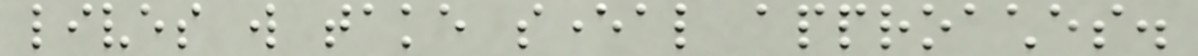lives will take several approaches.
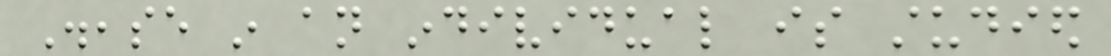Disease in an individual is studied
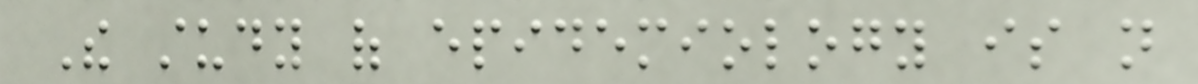The study of epidemiology is not
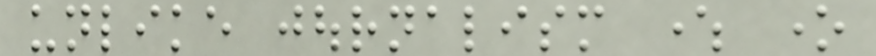unlike journalism where one
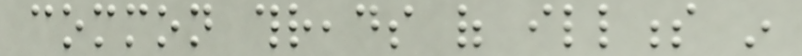common threads of illness in
